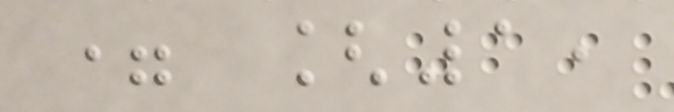= [1,
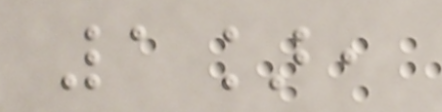1],
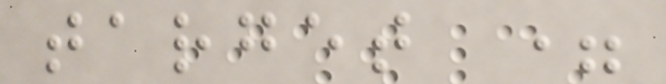target =
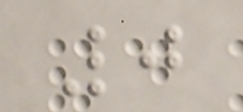0
